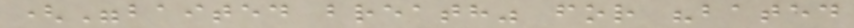("baited breath" for "bated
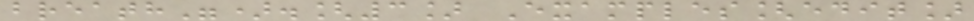breath").[3] Examples[edit]
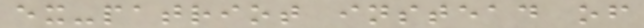ex-patriot instead of
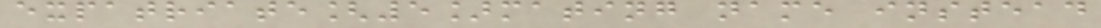expatriate[5]mating name instead
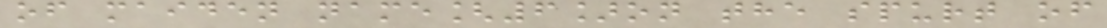of maiden name[6]on the spurt of
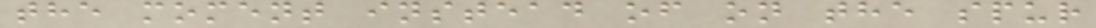the moment instead of on the spur
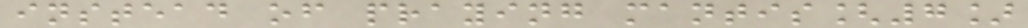instead of praying mantis[7]
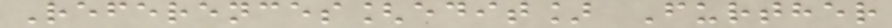References[edit] Further
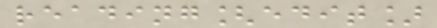reading[edit]
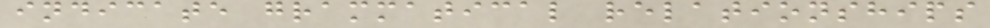indicate grammatical relationships
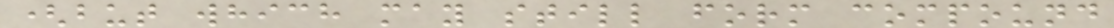(but which may still form compound
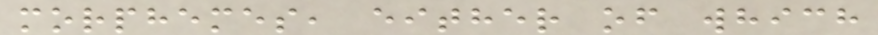morphemes, either of which
